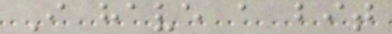I have a bit
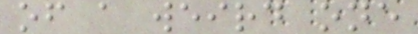of a weird one
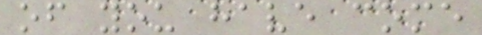of you have come
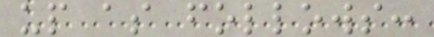up as follows:
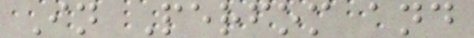In Perfom and
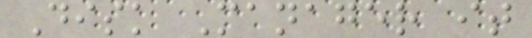Disk Manager it
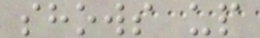shows up
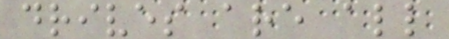drives are all
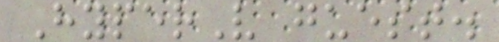HyperV guest.
